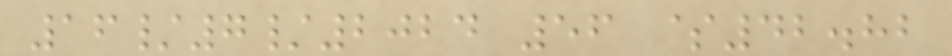16/7/2024 56 $42.82
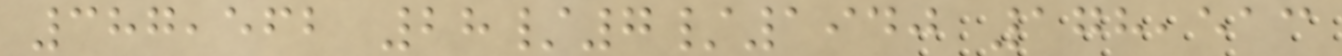387,562 28/7/1940 178,513
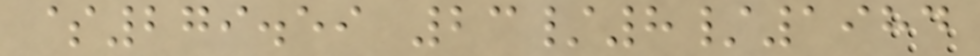$279.59 23/8/1984
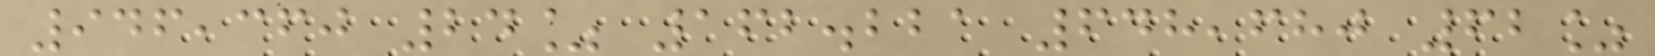946,360 24% 162.221 648,680 62%
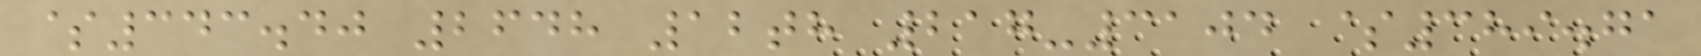$343.40 2648 12th 217-3104 $389.71
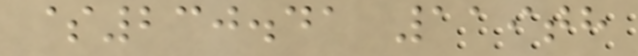$230.41 119th
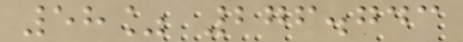58% 276.743
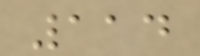114
